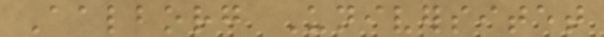Aalborg Universitet
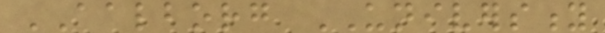AALBORG UNIVERSITY
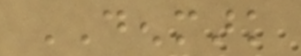DENMARK
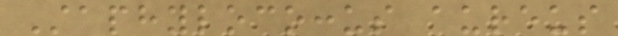Staphylococcus aureus
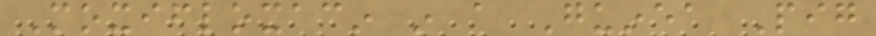Moxifloxacin in a Guinea Pig
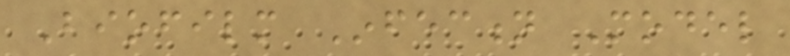Biofilm Infection Model
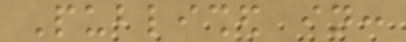Published in:
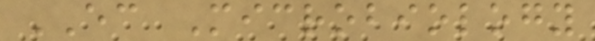EC Microbiology
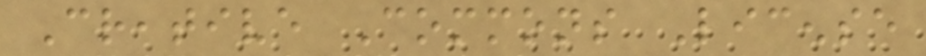Creative Commons License
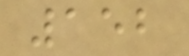152
